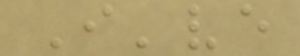I've
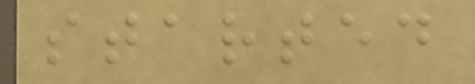started
